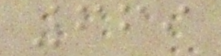669
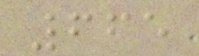665
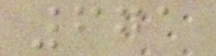671
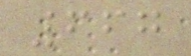667
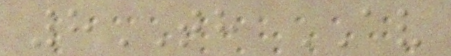8TH AV
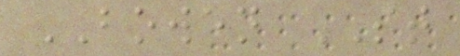BOWEN ST
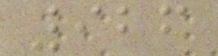926
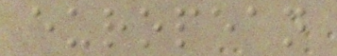european
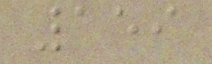159
